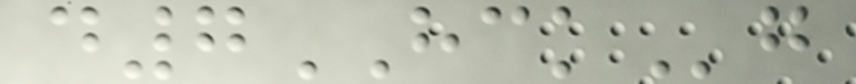d7HCKg
